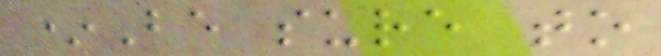*Be sure to
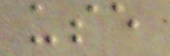use
